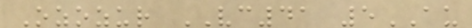Ozozur VC41 5AU
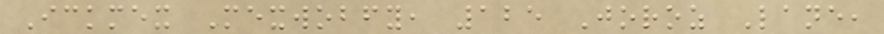Ickmex Mexwobfy, 125 Joroz Lane,
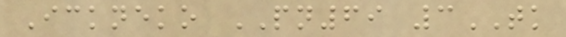Ickneko PN69 3TK
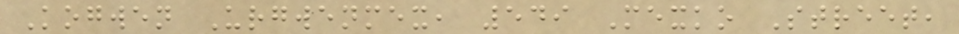Kogwen Urgwenmex, 549 Mexko Street,
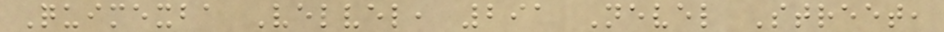Quimexba Velvel, 291 Nevel Street,
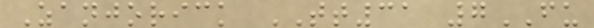Zanjorick TT31 7FU
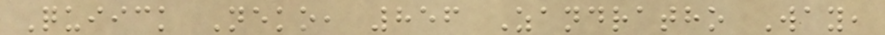Quiick Neko, 856 Zandratho Way,
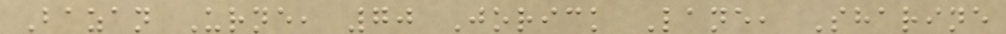Bazan Urne, 70 Jorick Lane, Sharine
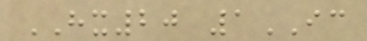HX20 1IC
